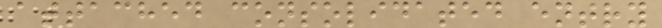attached consolidated entry
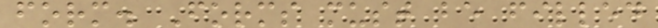form. Forms must be filled
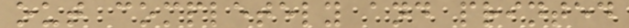out completely and printed
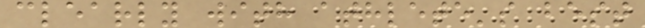clearly with athlete's best
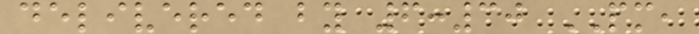delivered by 6:30 PM,
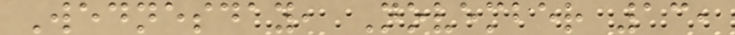Wednesday, November 13,
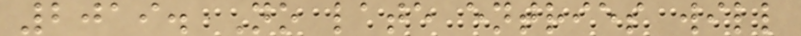2019. No late entries will
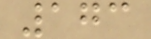173
